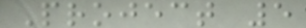Project 5
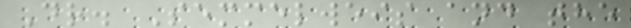Dr. Semmelweis and the
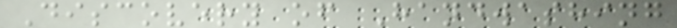Discovery of Handwashing
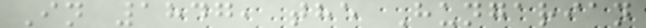In 1847, the Hungarian
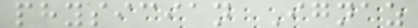physician Ignaz
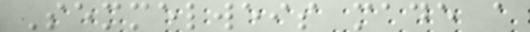Semmelweis made a
